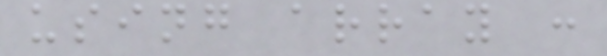using array :
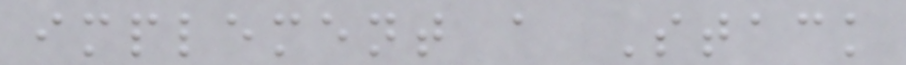implement a Stack
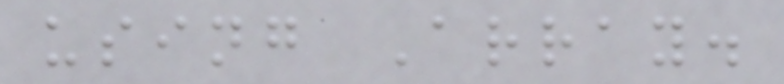using Array.
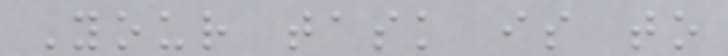Your task is to
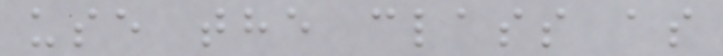use the class as
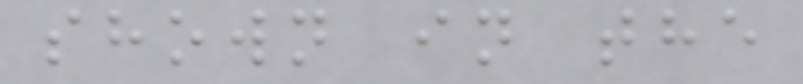shown in the
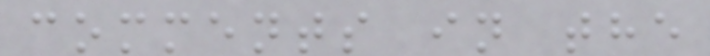comments in the
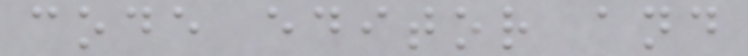code editor and
